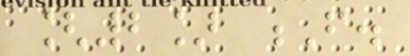[2] F.
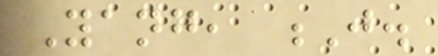Yang, J.
